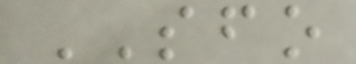SFO
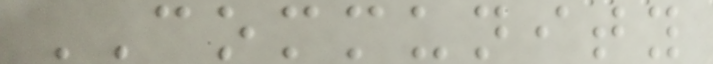COMMUNITY
